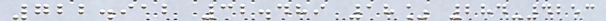722.912 32.489 18% 284-4253
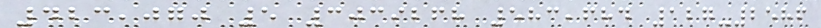423,070 5 3039268 583,684 127-2586
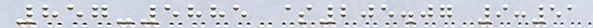857-5885 $205.07 9:51
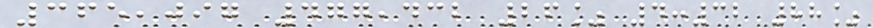365,097 477,432 26% 4:32 88%
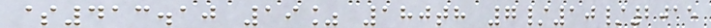$413.10 19% 180th 7/10/2015
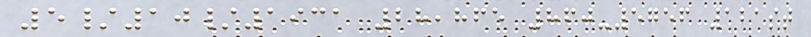5/10/1931 28,865 860-5756 121st
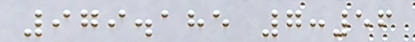979.185 7:56
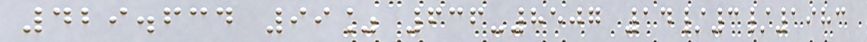429.634 99% 636-8507 14/3/1983
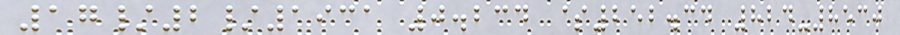17/2/1931 0.234 $252.34 824-8530
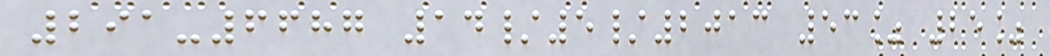291-6687 14/5/2013 53% 25%
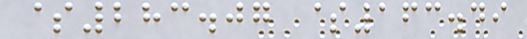$283.07 $163.49
